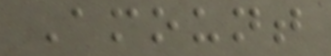Amount
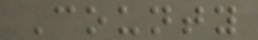County
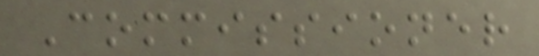Commissioner
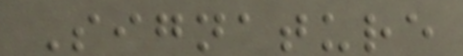Signature
